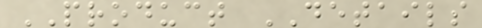PRODUCT DETAILS
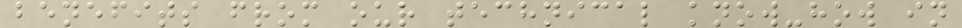benefits from our technical know-how in
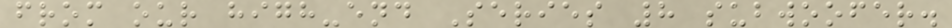from our high-end Series 8 subwoofer.
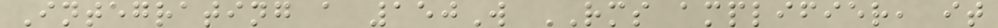Integrating a 150W RMS amplifier, it
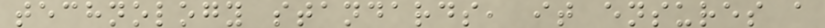technology standards, it ensures a
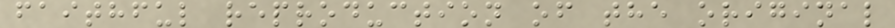faithful reproduction of the original
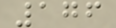176
